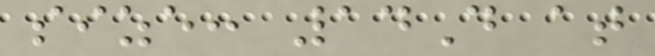size: 14D at
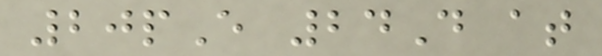20pE 24D at
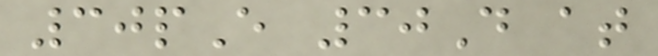30pE 30D at
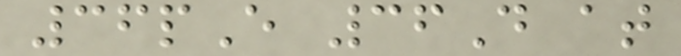36pE 36D at
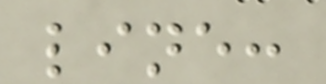line:
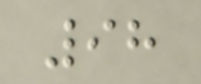98
